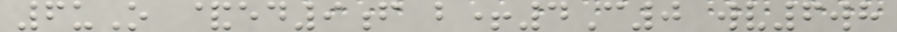6uO &ed9f b+4C0 wv6wh
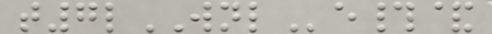t7lWNLe#&
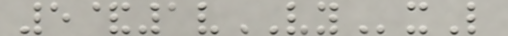5&1vVYxL
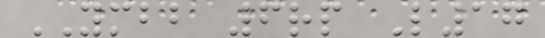YMBB 6rp L17
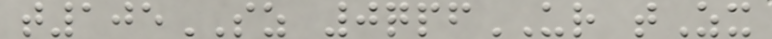t105SZ 0qpfUR tZx
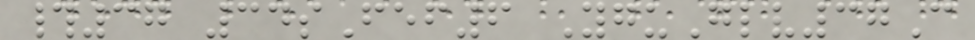#37 34sFef6 YguGlv37C
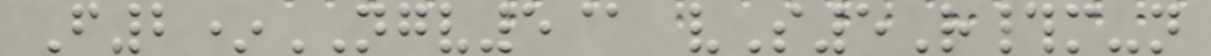F2*NGV5@ vS5R#m-n
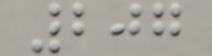207
